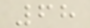68
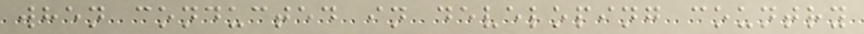when conducted in developing country
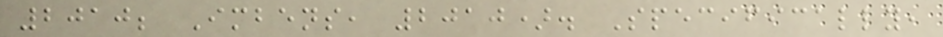2010; Imbens, 2010). Specifically,
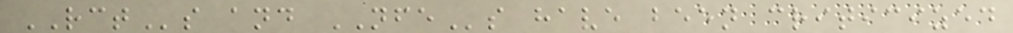RCTs and NFEs have been criticized
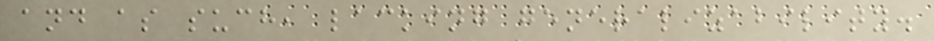and as such, lacking generalizability.
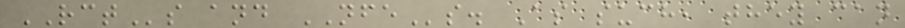RCTs and NFEs. As such, they can
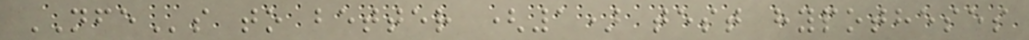NFEs to better (1) test hypotheses
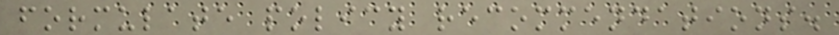formulate policy recommendations.
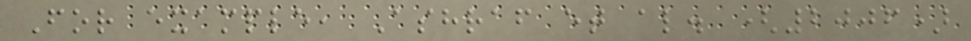For example, Ashraf et al. (2006)
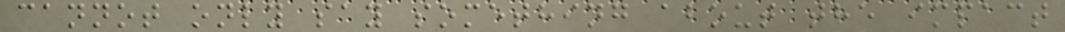cannot only say something about the impact
